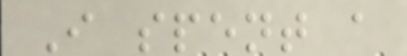I spent a
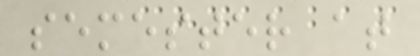semester at
